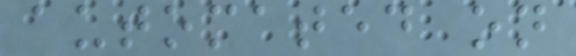automated on
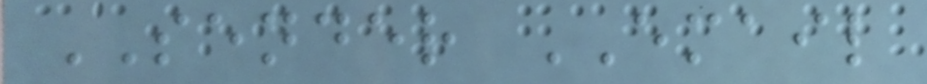SENDER EMAIL
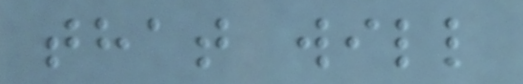that will
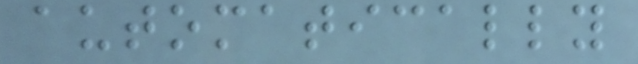automatically
